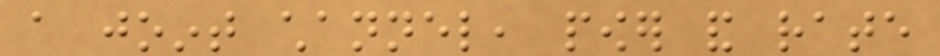a joint channel, power and rate
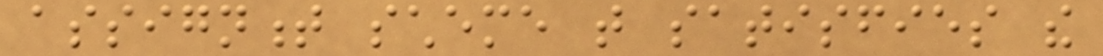assignment scheme that satisfies the
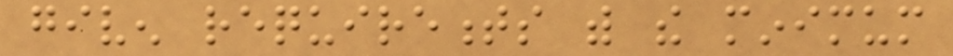given requirements with the minimum
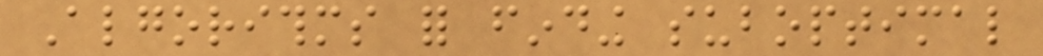Algorithms for finding suboptimal
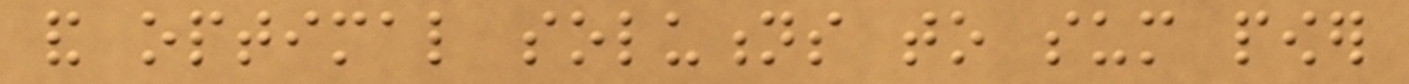and optimal solutions to sum power
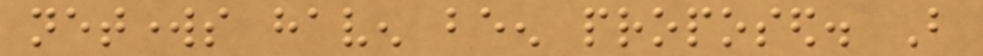networks haven been proposed. But
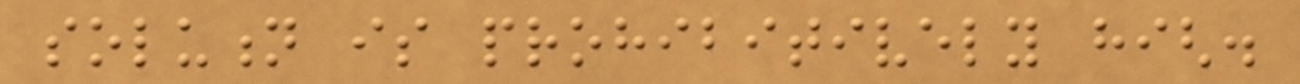solution is prohibitively high.
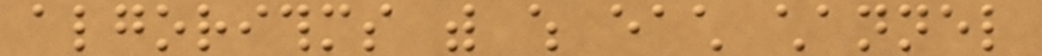algorithms with which each channel
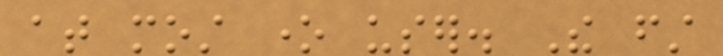at most one user. The first
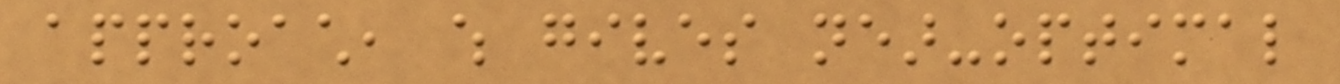approach, which gives near-optimal
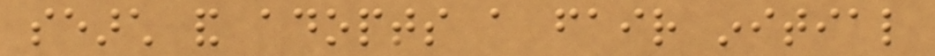search and adopts a fair initial
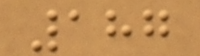187
